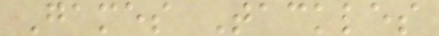Games Tackles
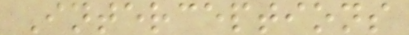Interceptions
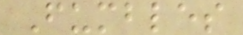Fumbles
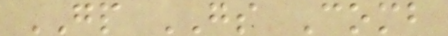GP GS Comb
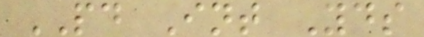PD Int Yds
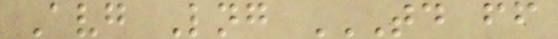Avg Lng TD FF
